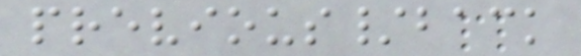previous/back
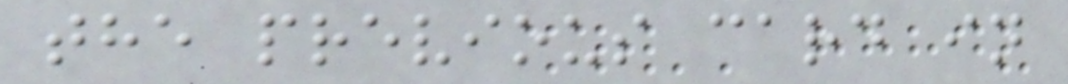the previous card in
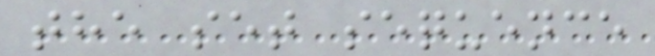the set sequence
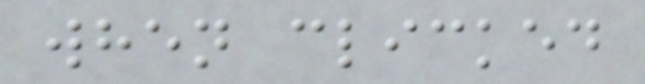when clicked
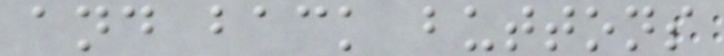and back buttons
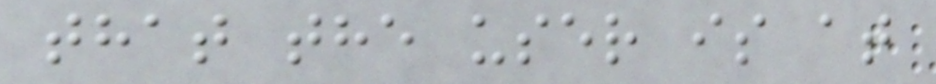that the user is at
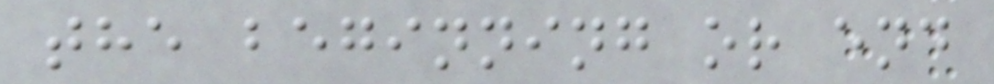the beginning or end
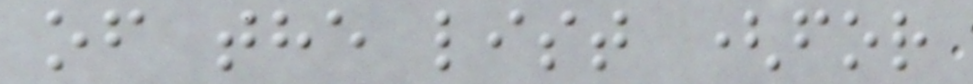of the list (for
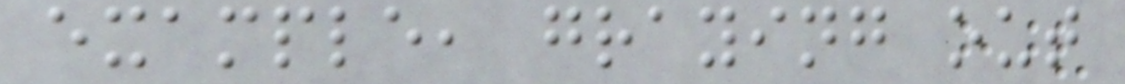example, graying out
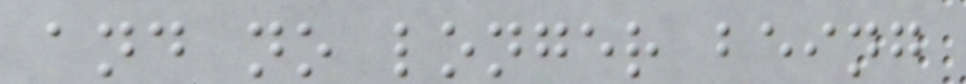and no longer being
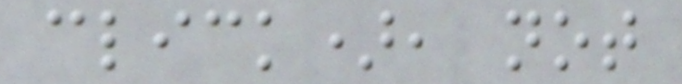click), not
